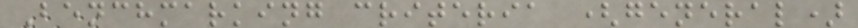Benchmarking criteria (general)
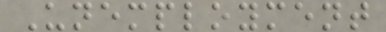Unemployment
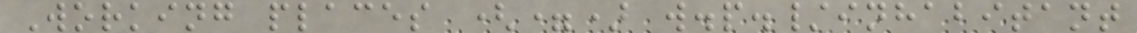Working places (=) w.p./inhabitant
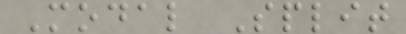Modal Split
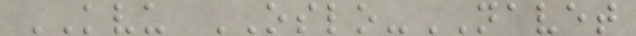KVU OSLO-NAVET
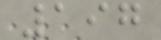197
